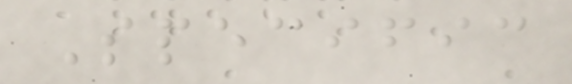Specific
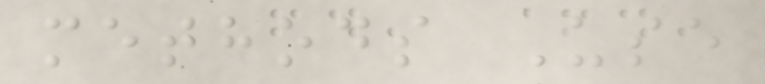methods Use
